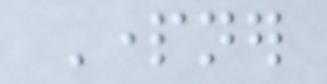Partner
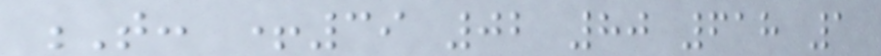T: +39 02 80 618 1
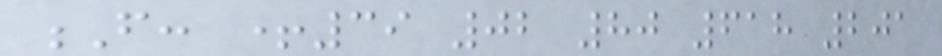F: +39 02 80 618 201
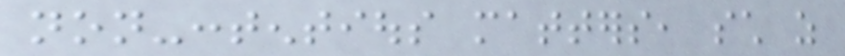non-contentious matters, such as
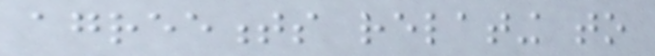agreements relating to
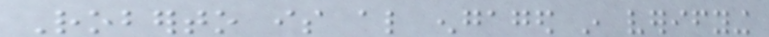Roberto is also engaged in verifying
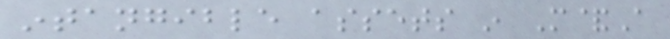intangible assets in M&A
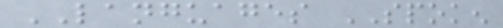LANGUAGES SPOKEN
